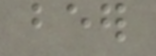beer
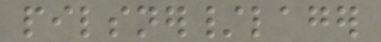pilsner/lager
